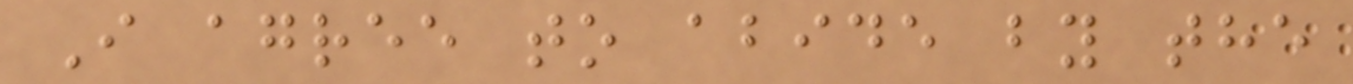I agree to abide by the
